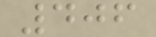406
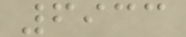6933
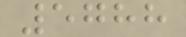5788
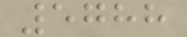5788
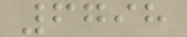6798
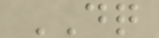DQ
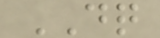DQ
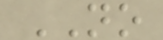NO
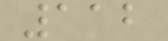112
